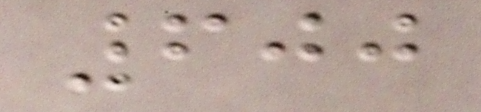600
